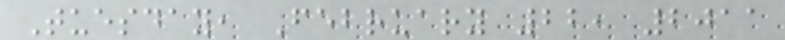Tuesday, February 22, 2011
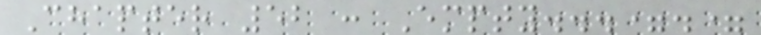Chapter 52 : Empty...=.=
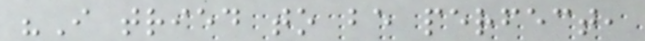"I tried to be perfect,
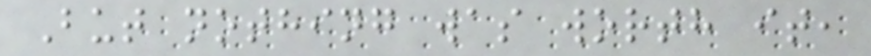But nothing was worth it,
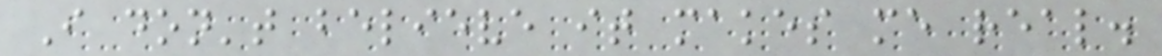I don't believe it makes me real.
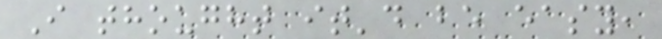I thought it'd be easy,
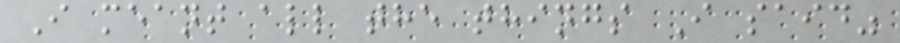I meant all the things I said"
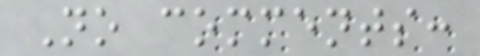No comments:
